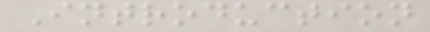Introduction
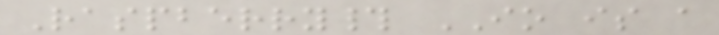Raspberry# IO is a
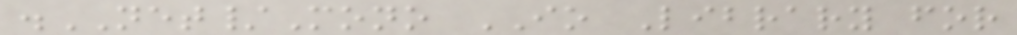.NET/Mono IO Library for
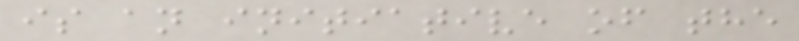is an initiative of the
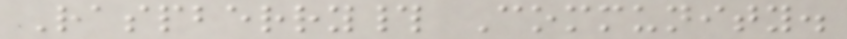Raspberry# Community.
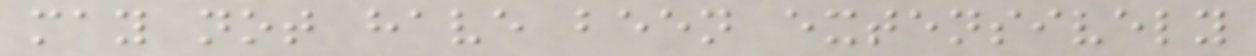may not have been extensively
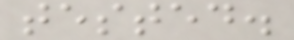tested.
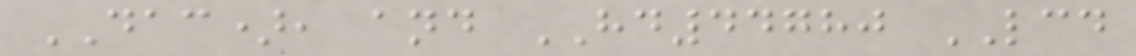DAC), and HD44780 LCD
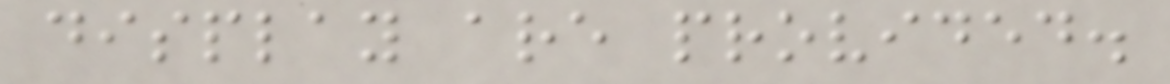display are provided.
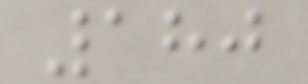180
